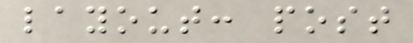layout: post
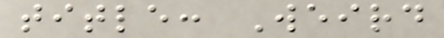title: Weird
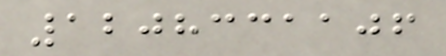1208331106
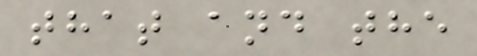that and the
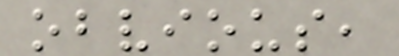obvious,
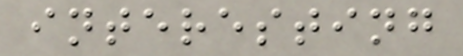interesting
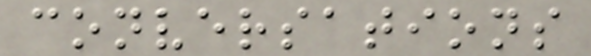conversations
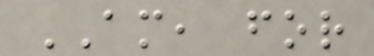AM, for
